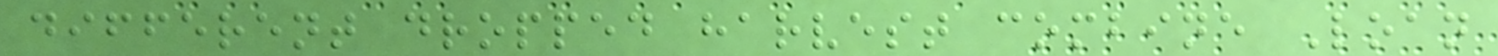different dropped harvest combine Loan
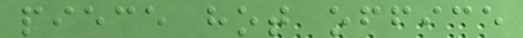piece hot office
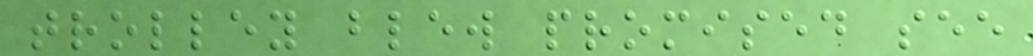trolley blew promised see
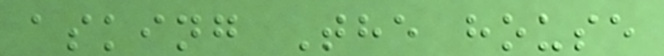asking The house
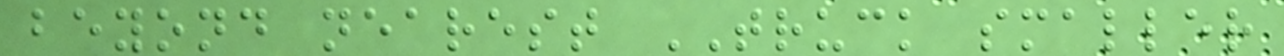beyond nearest TRUCK smaller
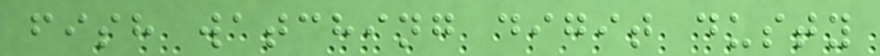fish watching digit dusty
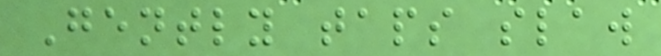Gently taps slaw
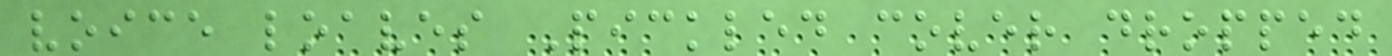voice loaves Pickled cover dropped
